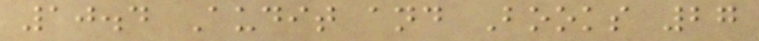10.4 Audit and Books 27
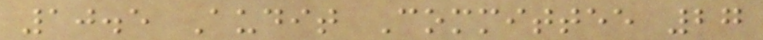10.5 Audit Committee 27
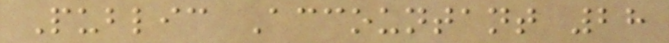Public Accountant 28
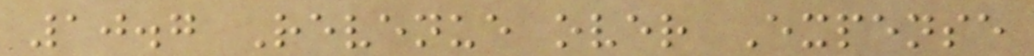10.7 Revenue over Expense
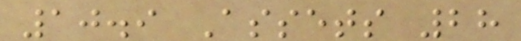10.9 Assets 28
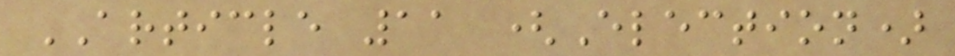ARTICLE 11 (Election)
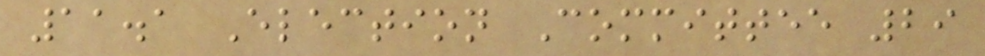11.1 Election Committee 29
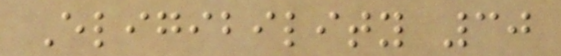Eligibility 30
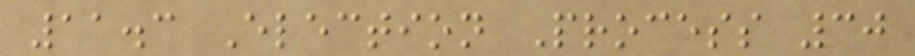11.3 Election Process 30
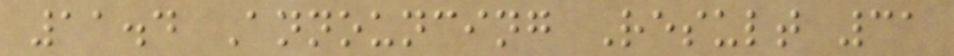11.4 Announcing Result 31
